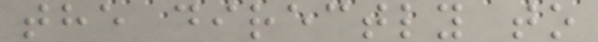the directly to
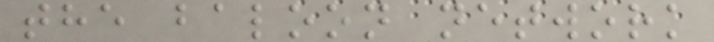the baloon network
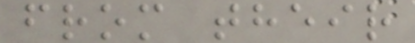from their
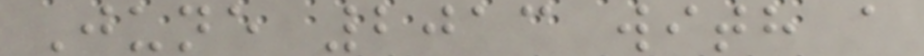June 2013 with a
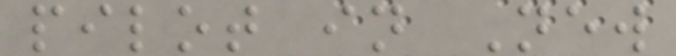pilot in New
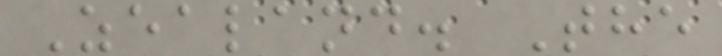Zealand. The
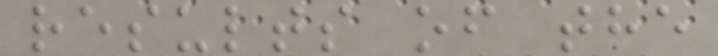results of the
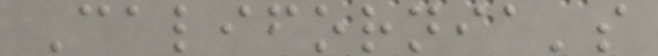California's
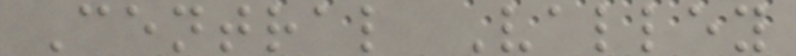Central Valley
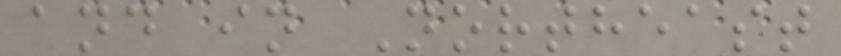and in Northeast
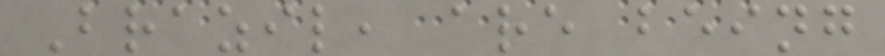Brazil, are being
